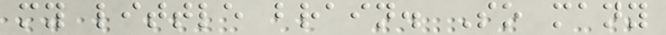my little brain. So many
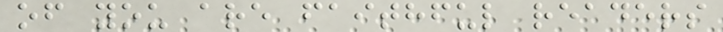of you are faithful readers
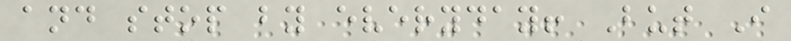and stop by everyday! But I
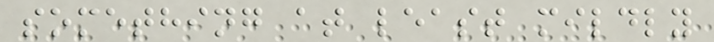something at least mildly
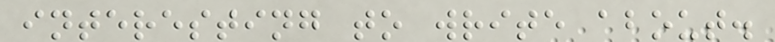interesting to write about.
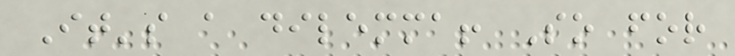It's a dilemma! So for
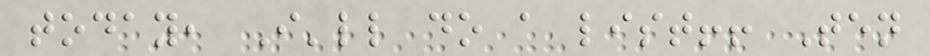today, I'll do a list!! Ten
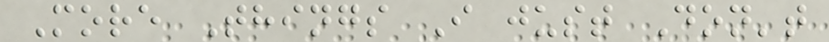More Things I just Don't
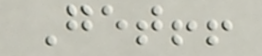Get!!
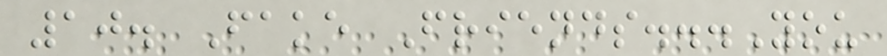10. Fake Friends...You
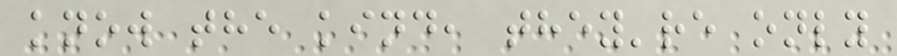know the kind, they're only
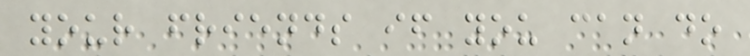your friends if you can do
